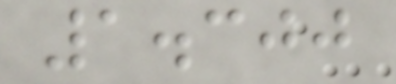1.300
